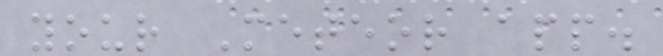your Meteor app.
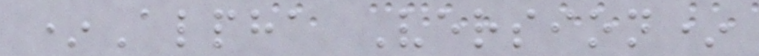*Alpha Version*
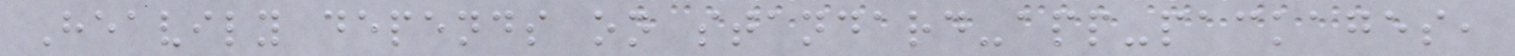Heavily depends on standard-app-packages,
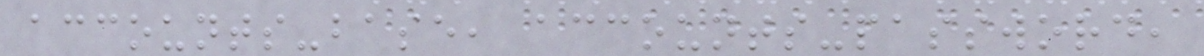accounts-base, accounts-password,
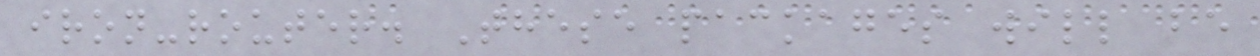iron-router. These packages will be
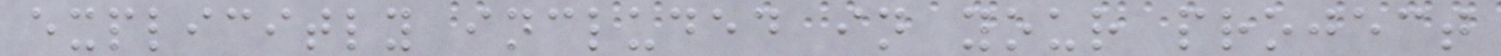explicitly included in your project
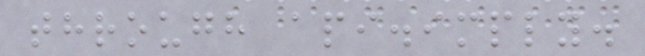through api.imply.
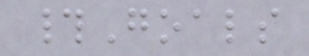#Goals
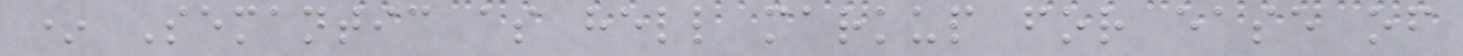* Semantic as hell markup for ease of
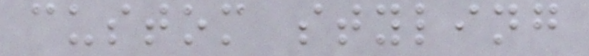custom styling
